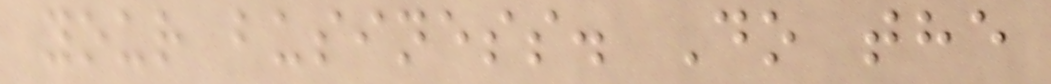your business. Do the
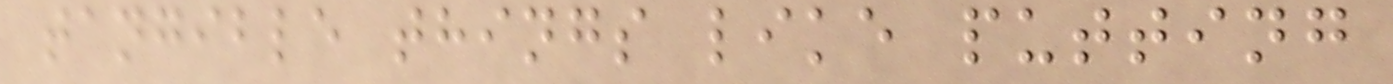tangible things like putting
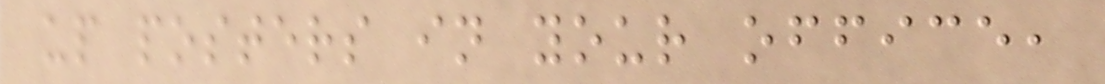up posters in your office,
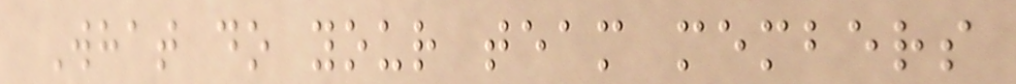What do your team members
